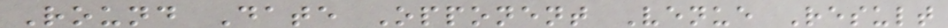Round Date Opponent Venue Result
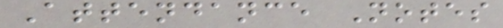Attendance Notes
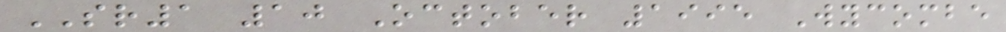SR1 10 October 1995 Wycombe
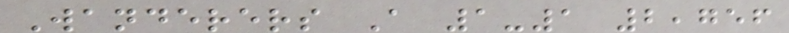Wanderers A 1-1 2,756
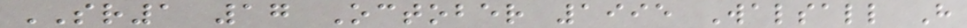SR1 17 October 1995 Walsall H
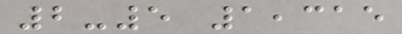2-5 1,315
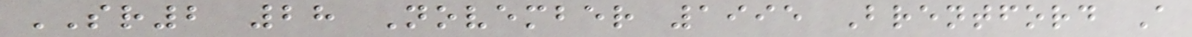SR2 28 November 1995 Brentford A
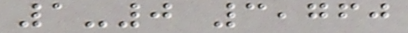1-0 3,760
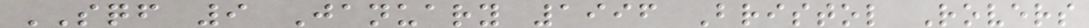SQF 9 January 1996 Bristol Rovers
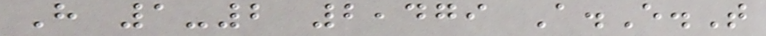H 1-2 2,479 A.E.T
